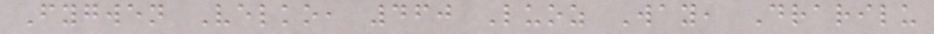Fygwen Velko, 460 Luoz Way, Drarilu
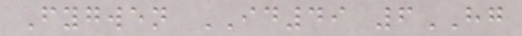Fygwen ID49 6HG
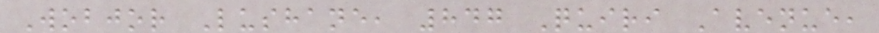Wobjor Lushane, 847 Quiri Avenue,
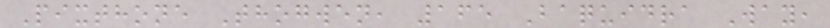Pixthone Thogwen, 165 Baquidra Way,
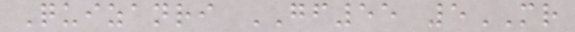Quizanri GF55 5MR
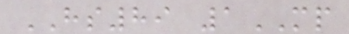HS89 1MP
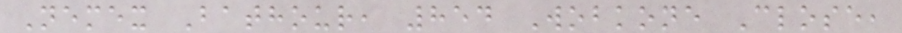Nemex Bathour, 854 Wobkone Close,
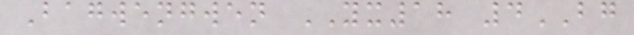Bagwengwen YX18 4BG
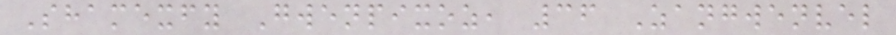Shamexfy Gwenpixoz, 36 Zangwenvel
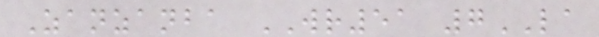Zanzanba WR51 7LA
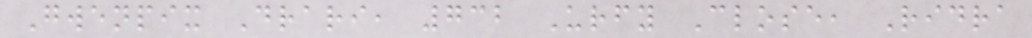Gwenpix Drari, 732 Urfy Close, Ridra
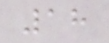18
